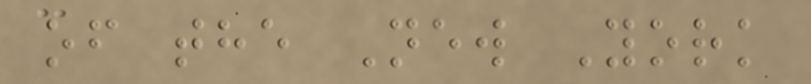of the New York
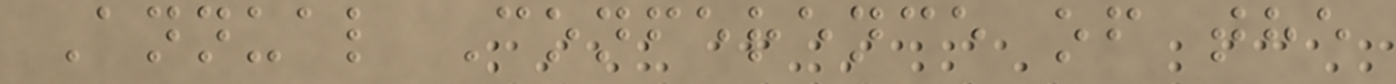Annual Conference of the
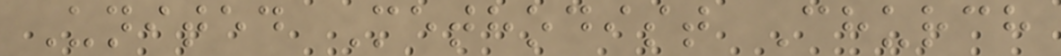United Methodist Church
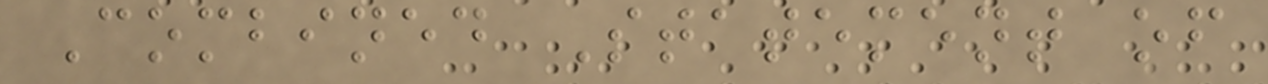Combined Statement of
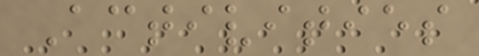Activities
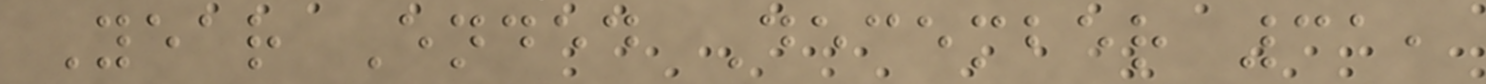Year Ended December 31,
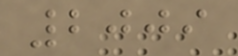2009
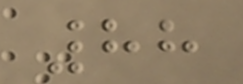88
